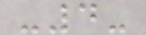-4-
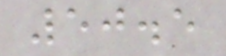50.5
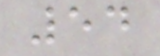54
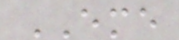EME
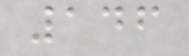146
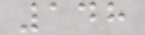148
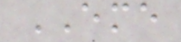EME
